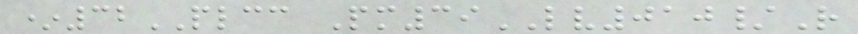*32PLCC Pm39LV010/R
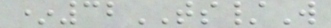*32TS/W
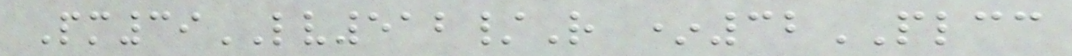Pm39LV512/R *32PLCC
